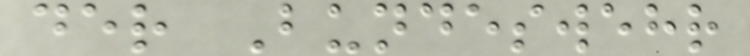der Bundeswehr
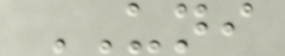UNI
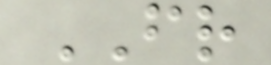FR
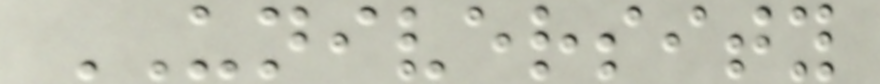UNIVERSITY
